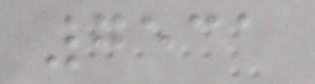7531
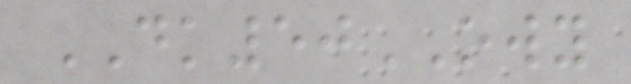DK50OWY
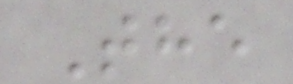The
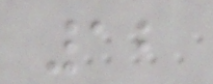12
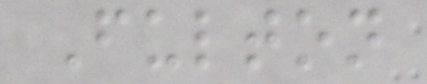Fulton
